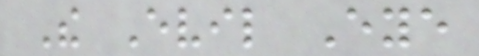The Evil Eye
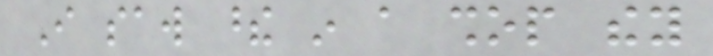I saw these in a shop they
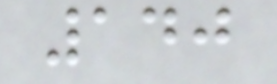140
